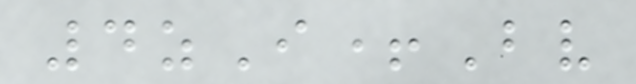4zI+Bv
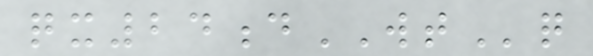qx24dWTq
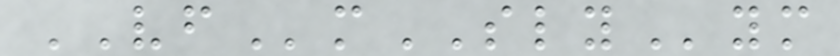VFmSLYym
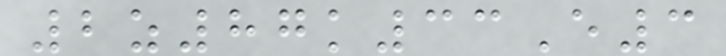2z87k33E3
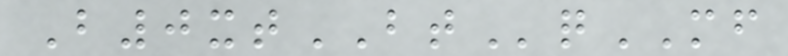B0xtBTqMF
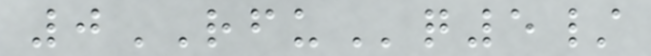0RFUq5/
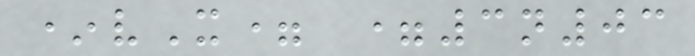*vX= =3n03
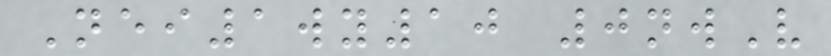Nei1wy10 0nwV
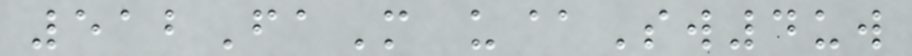512FaM u@Sw4uw
